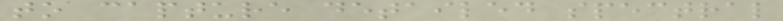to capture detailed spectral
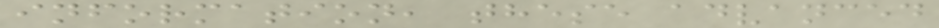information, these advanced
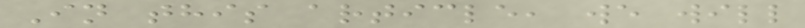In this article, we will
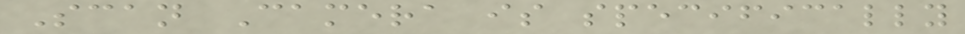Scan Camera is specifically
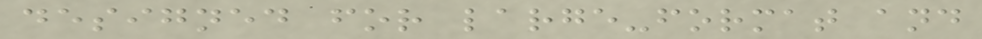designed for large-format and
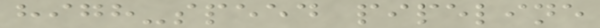high-speed pipeline
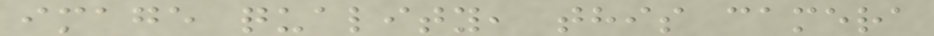image quality, this camera
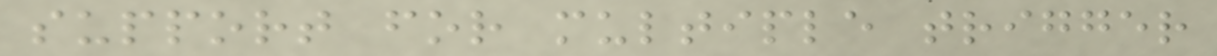support for multiple trigger
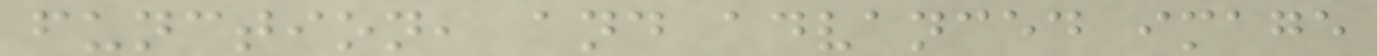function, and advanced image
